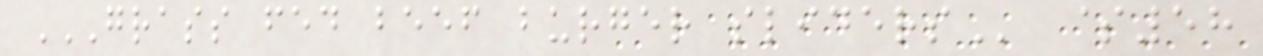GRASS FED BEEF BURGER SLIDERS $58
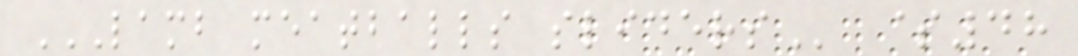LAMB MEATBALLS SLIDERS $48
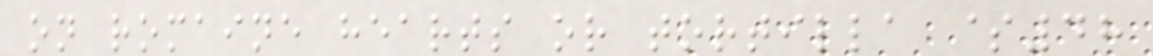on romaine hearts or tortilla $48
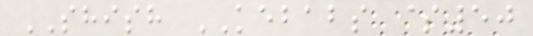SHISH KEBABS $50
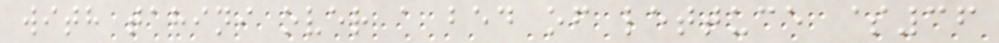with tahini over a bed of lettuce $36
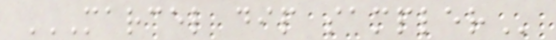MARCEL DIP SAMPLER
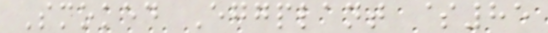Smoked Eggplant $85
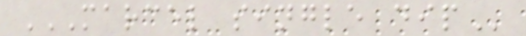MARCEL SINGLE DIP
